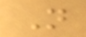Not
